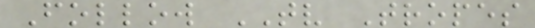Follow TV Tropes
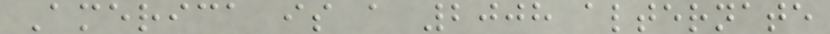America is a 2008 alternate
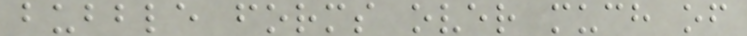bubble forms over much of
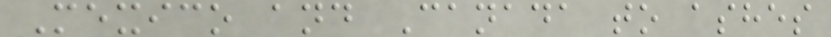Mexico and Canada to ashes
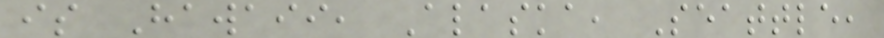is Hawaii, Alaska, Seattle,
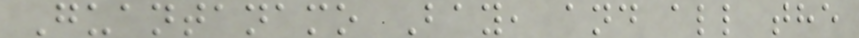Guantanamo Bay, and all the
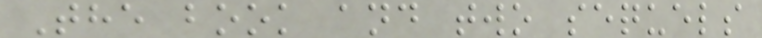The book and two sequels
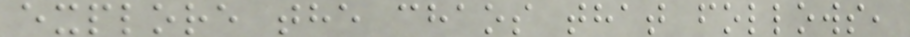explore the chaos that follows,
